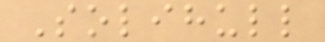Solihull
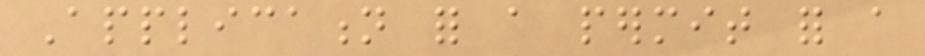Application for a permit for a
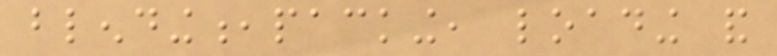blending,packing, loading and
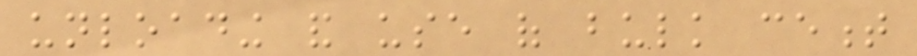unloading and use of bulk cement
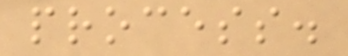process.
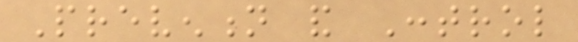Prevention and Control
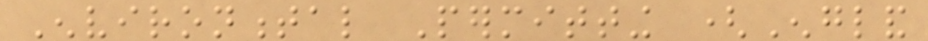Environmental Permitting (England
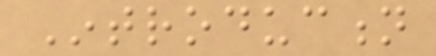Introduction
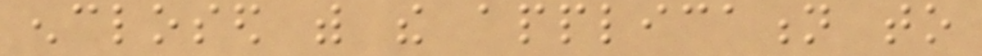enclosed with the application to
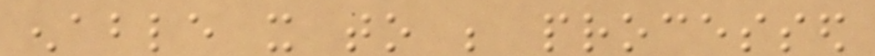enable it to be processed
